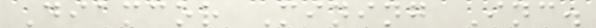Diamcor Mining Inc.
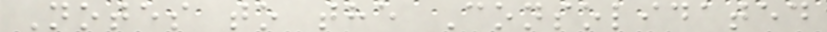Notes to the Consolidated
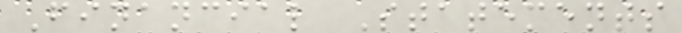Financial Statements
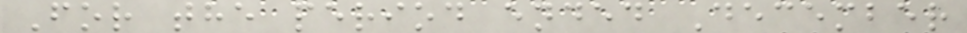For the period ended December
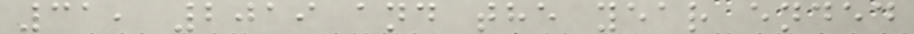31, 2019 and the year ended
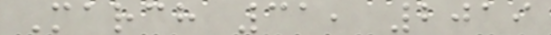March 31, 2019
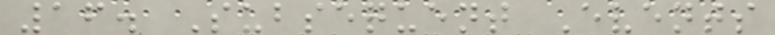16. Subsequent Events
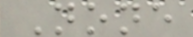None
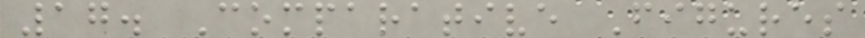17. Comparative Figures
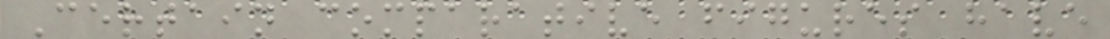Certain comparative figures have
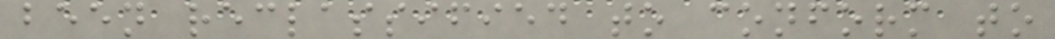been reclassified to conform to
